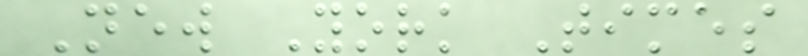New York Times
